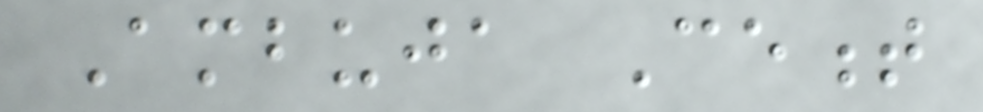Ambuja Cement
